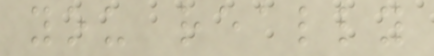you really
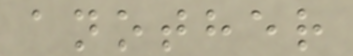another
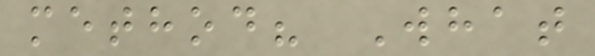method? What
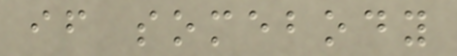if somebody
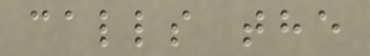calls the
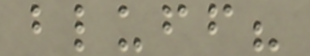bluff?
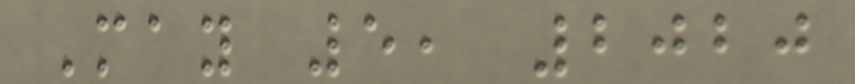May 5, 2020
